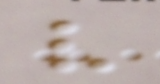v
